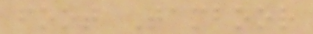foot Tamboor
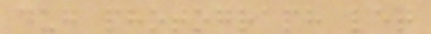dug photograph let
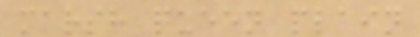marsh queen plain
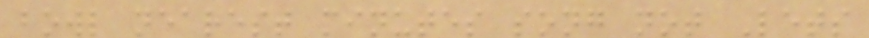bowl nearest minutes song not Lets
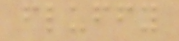fluffy
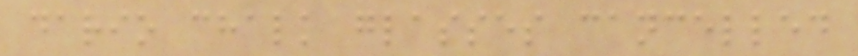dario chalk glasses cancelled
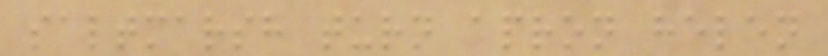saltmarsh turn apron helen
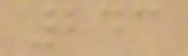243
